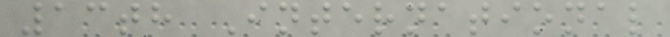13th International
